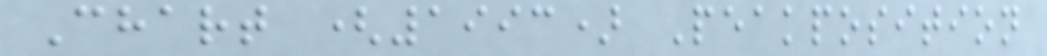Chart (1993) Peakposition
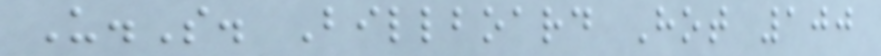U.S. Billboard Hot 100
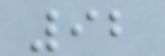92
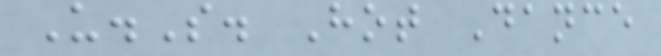U.S. Hot Dance
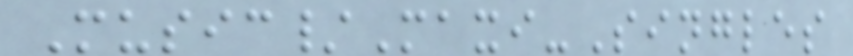Music/Maxi-Singles
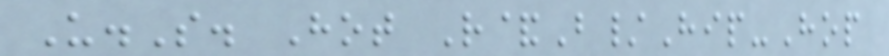U.S. Hot R&B/Hip-Hop
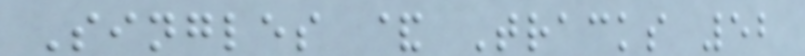Singles & Tracks 52
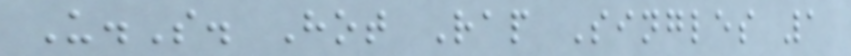U.S. Hot Rap Singles 1
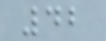42
